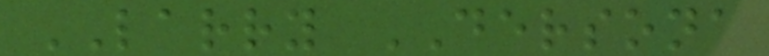LARRY DERSONA
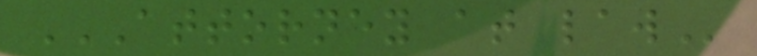ATTORNEY AT LAW
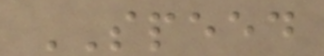SPEED
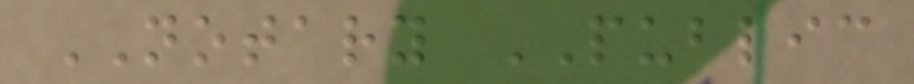NOTARY PUBLIC
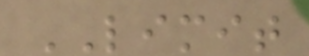LIMIT
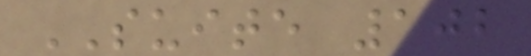SUITE 102
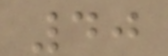40
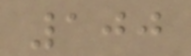100
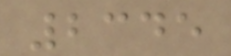2345
